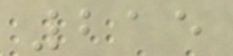215
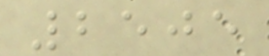2505
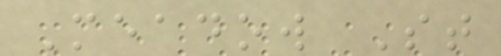Meadow St
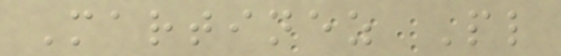Martinez Pl
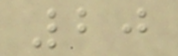20
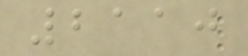2110
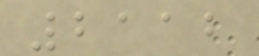2112
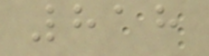818
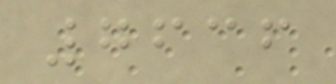7636
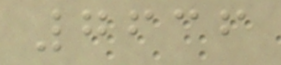7636
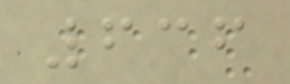636
